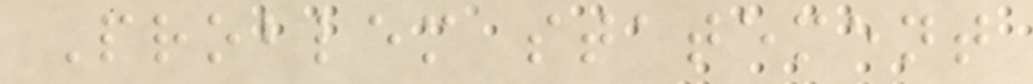Problem statement
